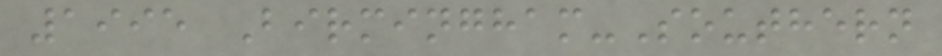1995 Birmingham-Southern
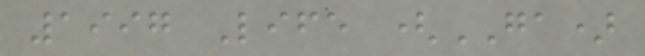1997 Life (GA)
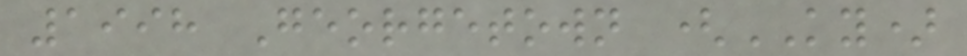1998 Georgetown (KY)
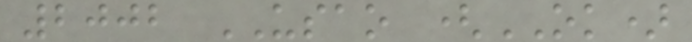2002 USAO (OK)
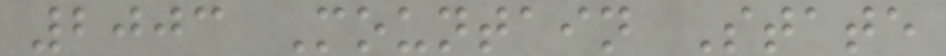2003 Mountain State
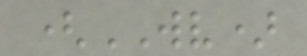(WV)
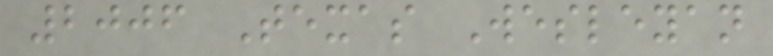2006 Texas Wesleyan
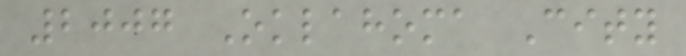2007 Oklahoma City
